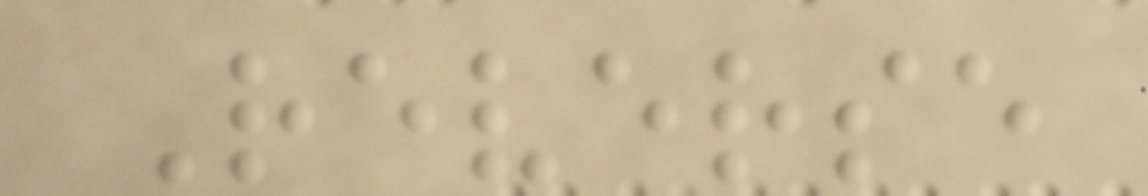Reverse
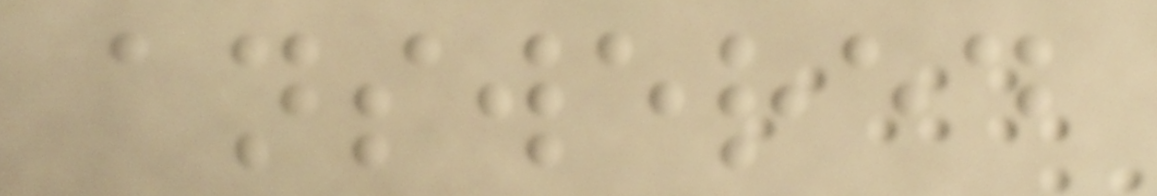answered
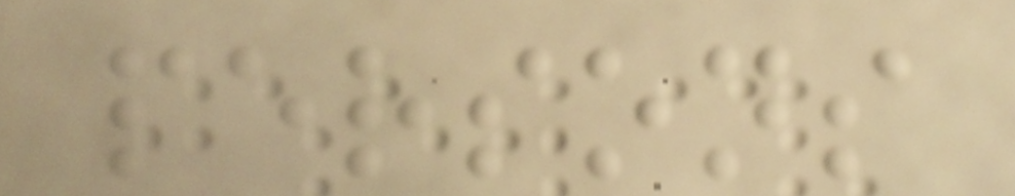persons
